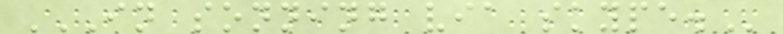IN SONNING VIA SKYPE.
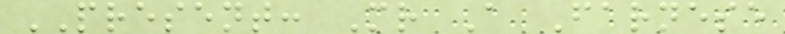PRESENT: Mr A Farnese
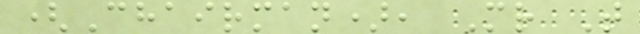(Chairman), Mr T
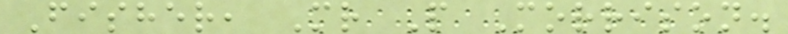Fisher, Mr P Morrison.
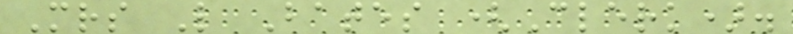Mrs L Bates (Clerk).
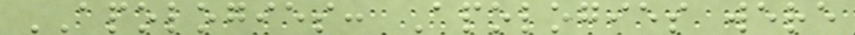APOLOGIES: Apologies were
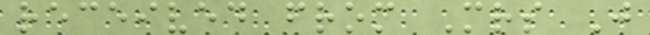received from Mrs J
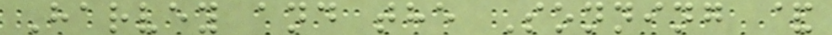Harvey and the Sonning &
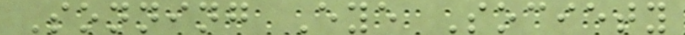Sonning Eye Society
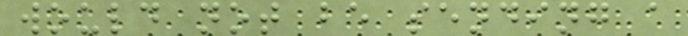would not be sending a
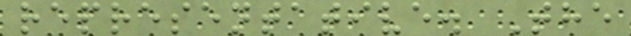representative. The
